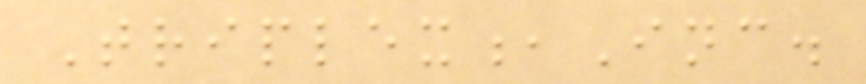Triplex,Inc.
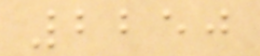2250
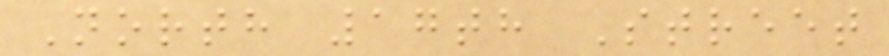North 17th Street
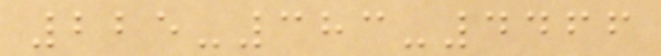225-383-4466
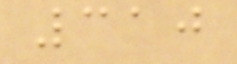310
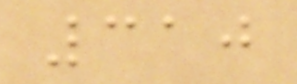310
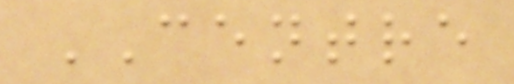CENTRE
